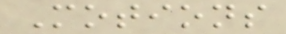Motions
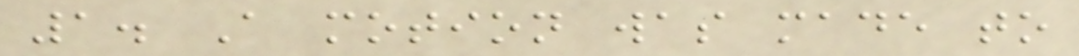1. A motion was made to
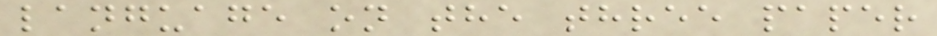language on the three paper
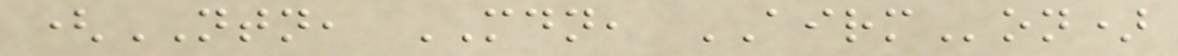(NTN, MDN, AIRMon)
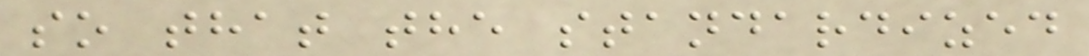so that the standardized
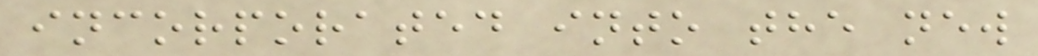incorporated into the new
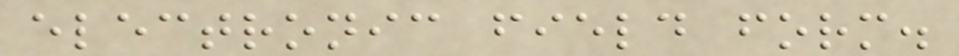electronic field form.
